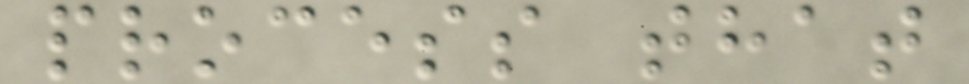process that
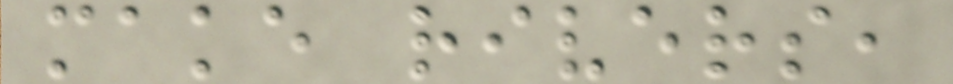make rivers,
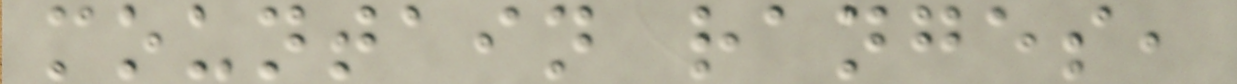mountain ranges,
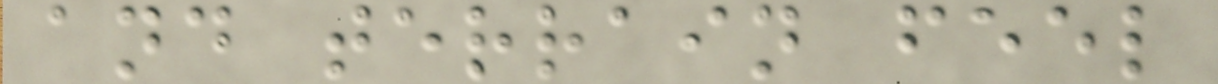and terrain feel
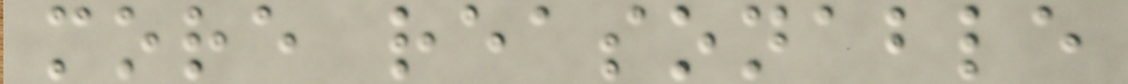more reasonable
